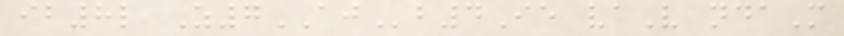ib8l Z7AJb4Ie vaV ndaM
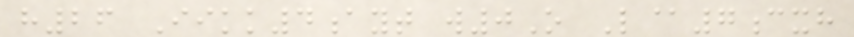h26 Iikk4ayt w0O L@7cxh
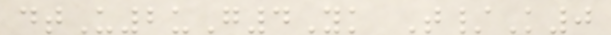dtU2uG4Yk T/K0
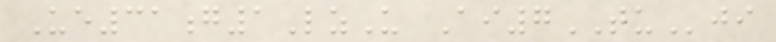Ue31g1LzU Ai7TUji
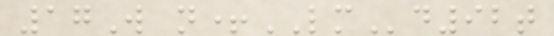17W n+LMd92t
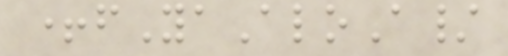+fYaAloA/
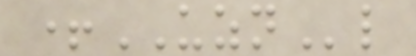+UZNl
